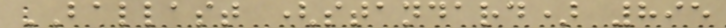BALLAST (standard) 895
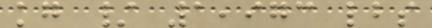kg / 1,973 lbs
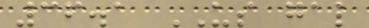36.1 US gal
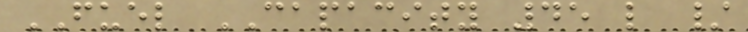FUEL CAPACITY 45 l /
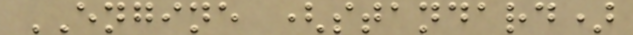ENGINE (standard)
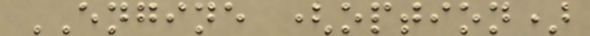ENGINE (option)
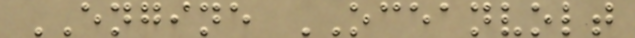ENGINE OCEANVOLT
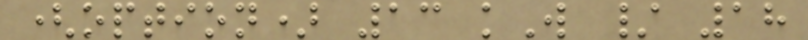(option) 13 kW / 18
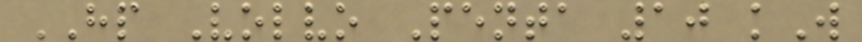HP Volvo Penta 10 kW
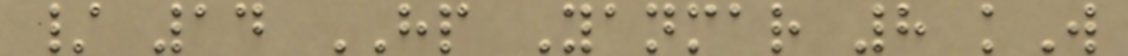/ 14 HP Yanmar 8 kW
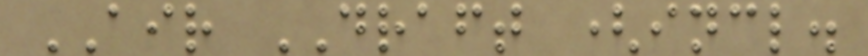AIR DRAFT (incl.
